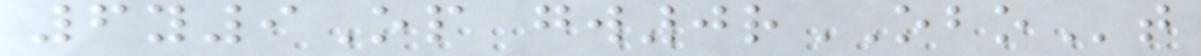6y9Op gw0rOBOt
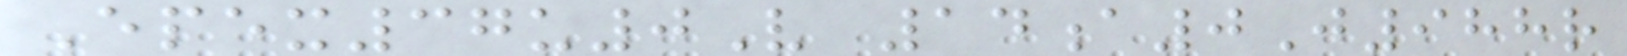Epex37u0V 14a0J988r
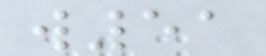w51
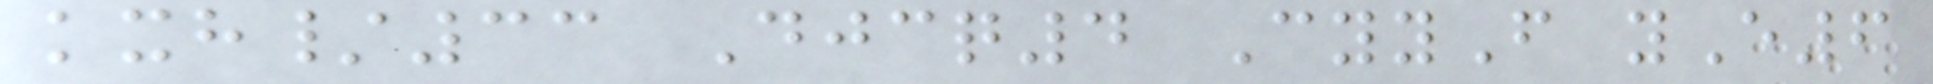kxh/33 Djcq4 CyyF yE6
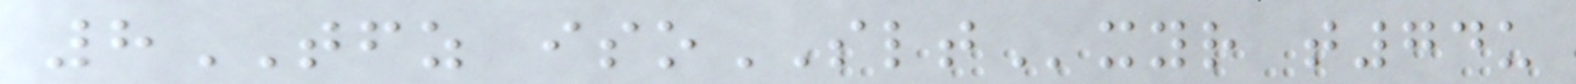8TFZ isoSLTxyr t74u
